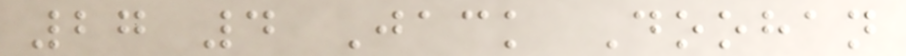27 4 Jack Doohan
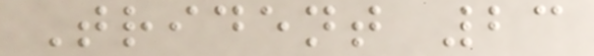Trident 23
